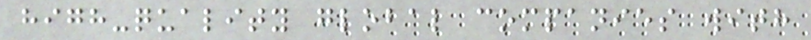high-quality global companies with
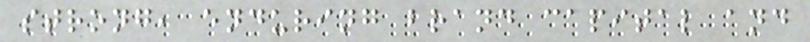strong, enduring brand capital and
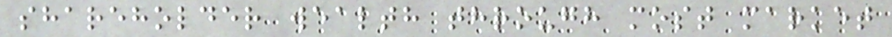shareholder wealth through most market
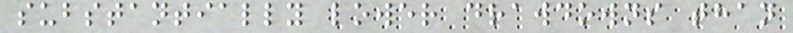substantially lower drawdowns than
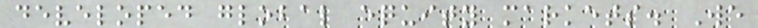developed global equity markets. We
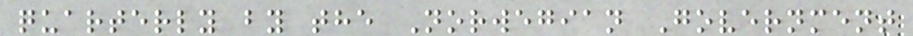quarterly by the Norwegian Government
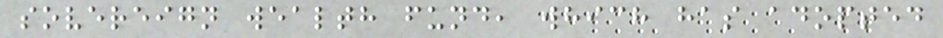sovereign wealth fund, which has adopted
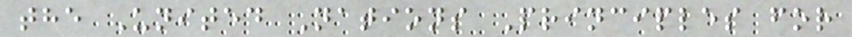the United Nations Principles for
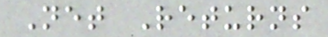Net Returns
